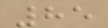85
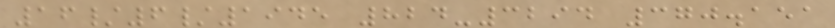16/6/1945 824-3294 370.151
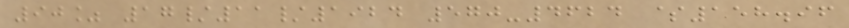90% 17/11/1924 570-4624 $158.96
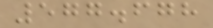577.678
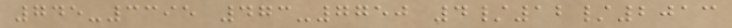745-3395 473-7750 4/12/2013
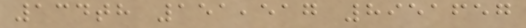134th 151,517 8951657
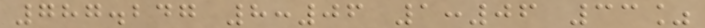787.247 8:06 1:06 33%
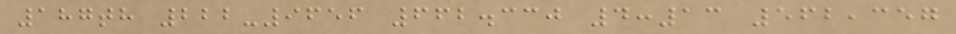187th 222-9656 662.330 4:13 562,357
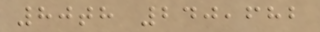80th 240,682
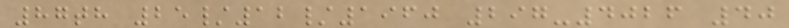87th 25/12/1960 297-4026 40
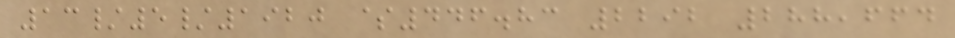13/5/1920 $446.83 2292 288,664
